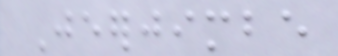Jeerjimbe
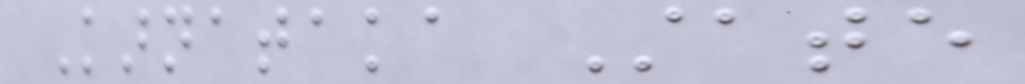Karnataka State
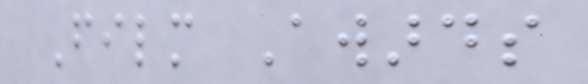Film Awards
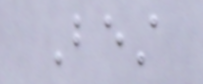Best
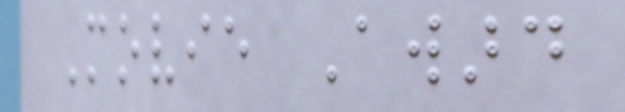Movie Award
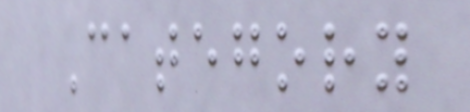Category
